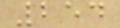254
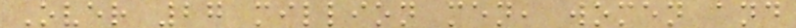Over 27 million men, women and
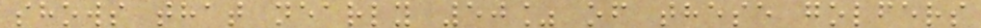shows that nearly 50% of these golfers
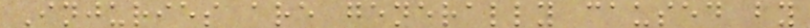Injuries are generally caused by
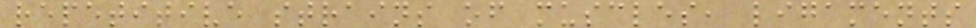repetitive strains of muscles, ligaments
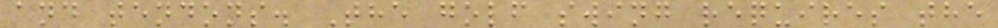and tendons. The golf swing requires the
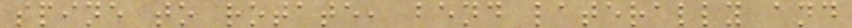spine to rotate, bend laterally and
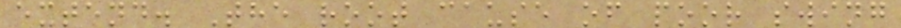extend. The root cause of poor swing
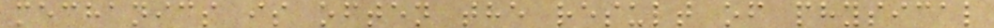mechanics is often the result of physical
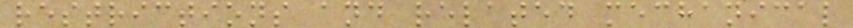restrictions and related mechanical
